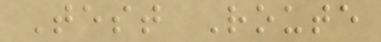Test Route
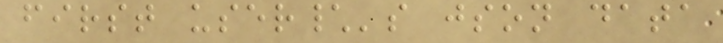first user\'s json data
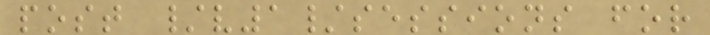post /v1/sessions for
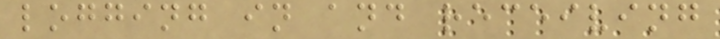logging in and receiving
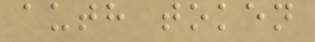auth token
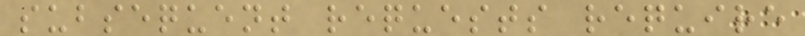subsequent requests require
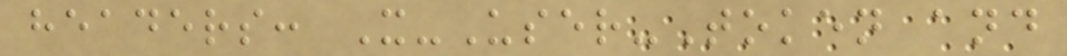headers: X-User-Token and
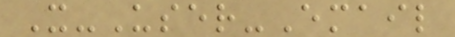X-User-Email
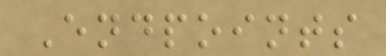Endpoints
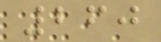260
